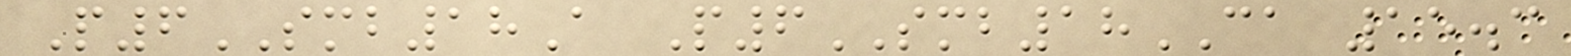P6SMB18A P6SMB18CA 15.3
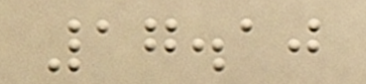17.10
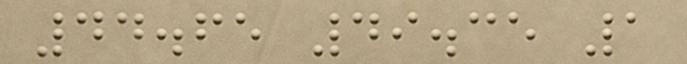44.65 49.35 1
